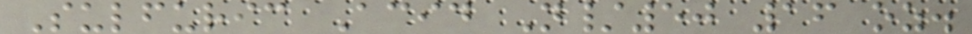Sulfuric Acid N/50 16 oz.
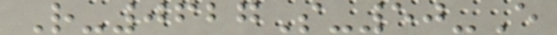R-0627S-50-E
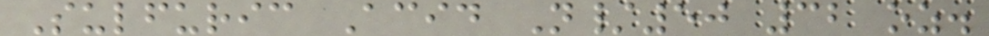Sulfuric Acid N/50 32 oz.
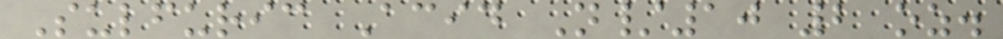Sulfuric Acid N/10 2 oz.
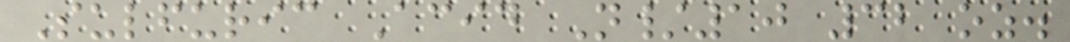Sulfuric Acid N/10 32 oz.
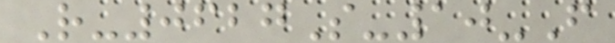R-0627S-10-F
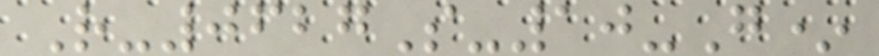R-0627S-10-G*
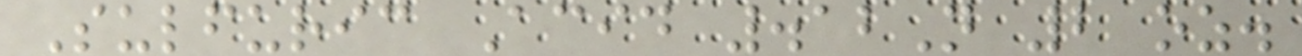Sulfuric Acid .12N 2 oz.
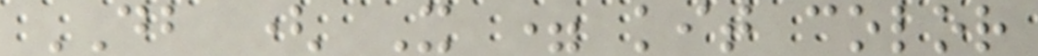DB ( X = kit color
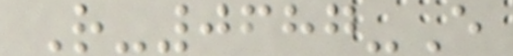R-0687-E
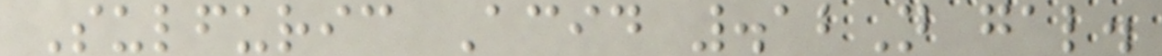Sulfuric Acid .12N gal.
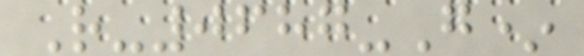R-0687-G*
